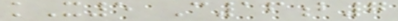kX5 C16b7
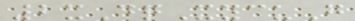2xDqXycuG
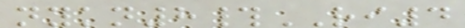nykn8#RI4
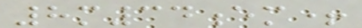8m34em+
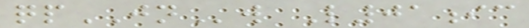qpJNw L01ic
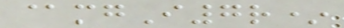@mgI7r*
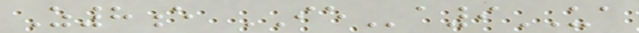Z8e IEa9UA
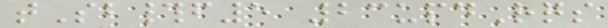tSb#f5 23updRqs
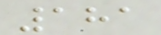181
